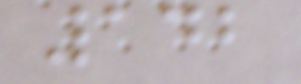142
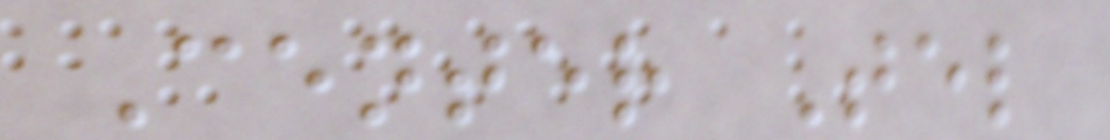Center Tel
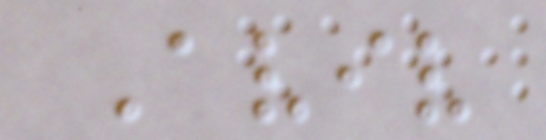Aviv
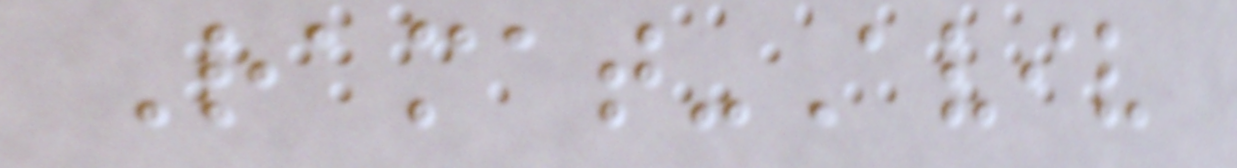Ramat-Aviv
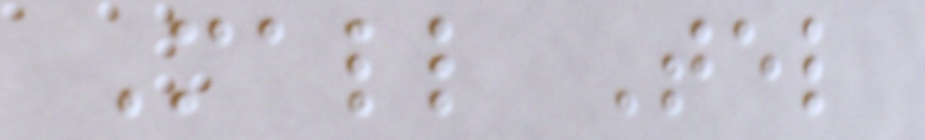Mall Tel
